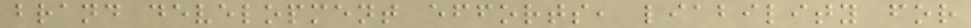brand development efforts, liability for
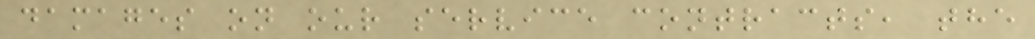damages on our service contracts, the
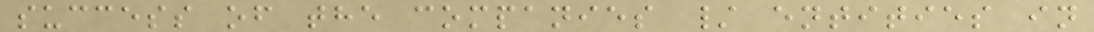success of the companies / entities in
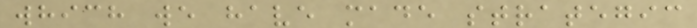which we have made strategic
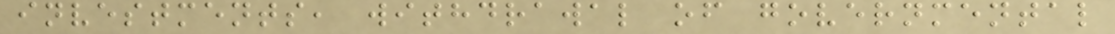investments, withdrawal of governmental
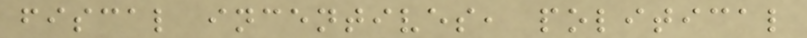fiscal incentives, political
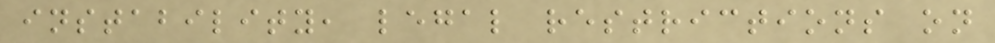instability, legal restrictions on
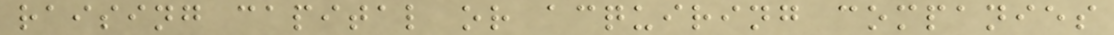raising capital or acquiring companies
